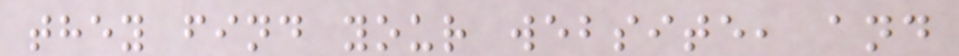they find your website, and
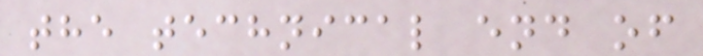the technical end of
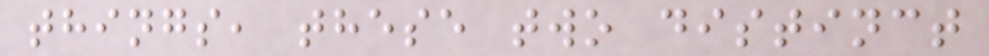things, these two distinct
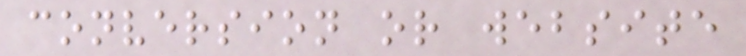conversion or website
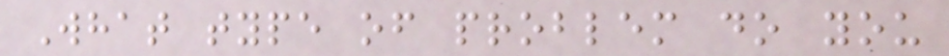What type of problem do you
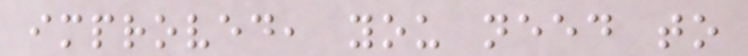improved, you need to
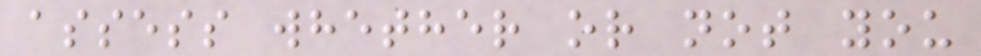assess whether or not you
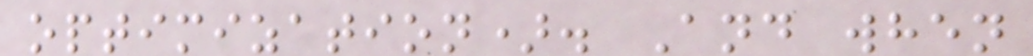optimization). And when
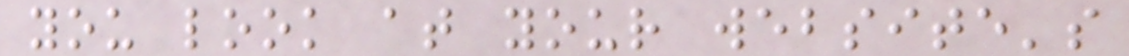you look at your website's
